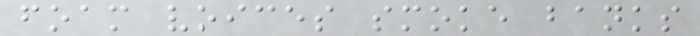foam voices smoke banks
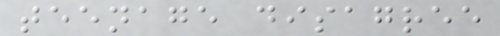teenage disagree
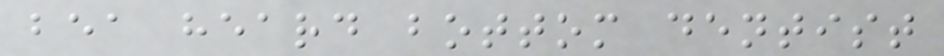bea heard bottom dentist
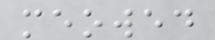meowed
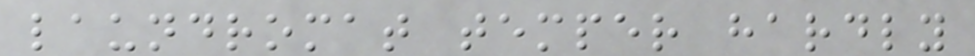laundromat temper hardly
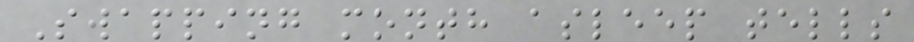Swapping month asleep tells
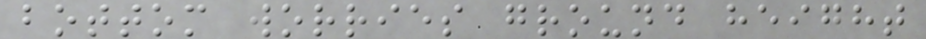bottom worries ground height
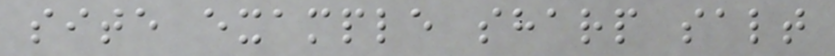site example sharp salt
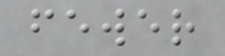fewer
